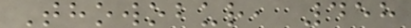Thowobur, 458
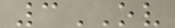3OV
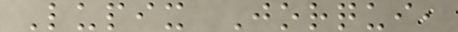Lupix Jorqui,
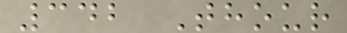342 Thour
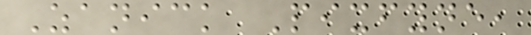Zanick Pixfyne,
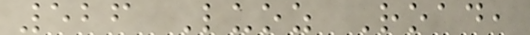526 Luoz Road,
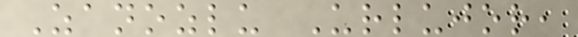Zanozlu Urlujor,
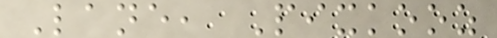Lane, Pixkooz
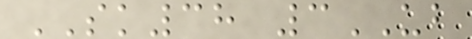SK38 3UB
